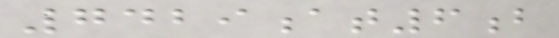7429at6b
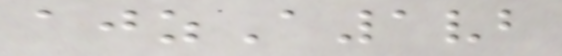ajzA1vb
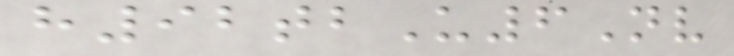h92tbU6Nv
